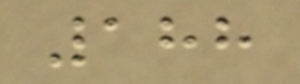188
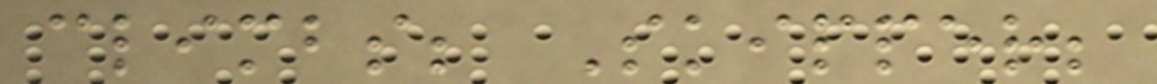climbs; Skipper;
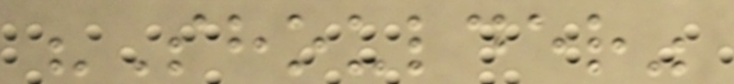"Shoulder"
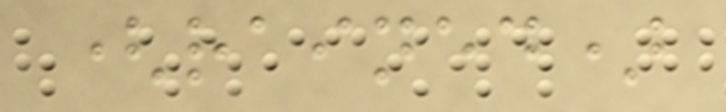(rained)
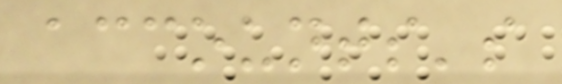accounts's
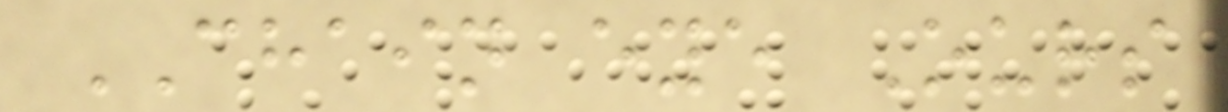CHAIN eye Ours
